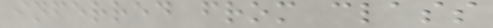inferred from class
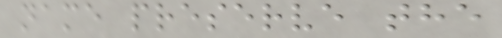name preserve the
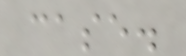case.
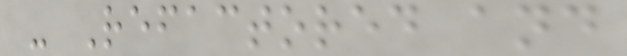- Refactored and
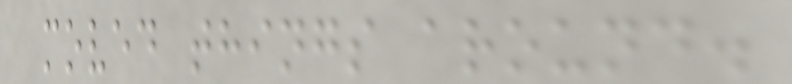moved things around.
